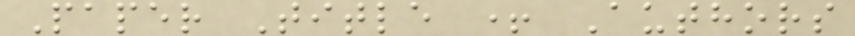Paper Title + Authors
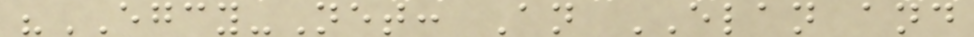"EGCY-Net: An ELAN and
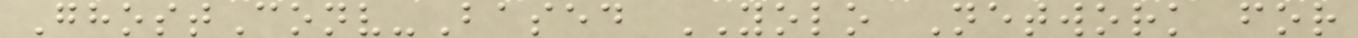GhostConv-Based YOLO Network for
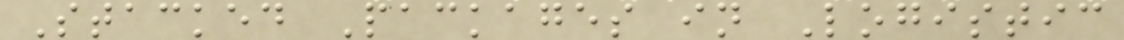Stacked Packages in Logistic
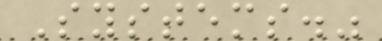Systems."
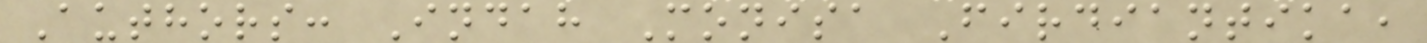Authors: Indah Monisa Firdiantika,
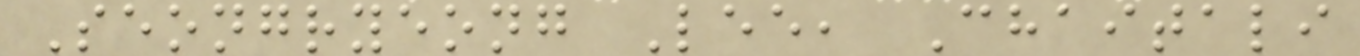Seongryeong Lee, Chaitali
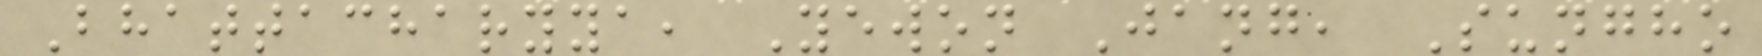Bhattacharyya, Yewon Jang, Sungho
